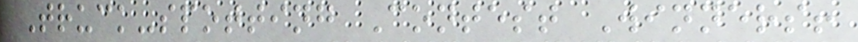Truck-spotting Contest Winners!
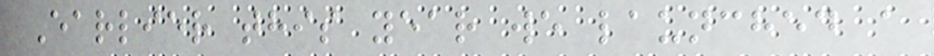Earlier this year we launched a
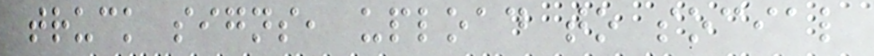truck signs, upload to social
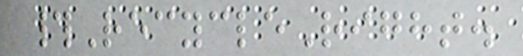#RecycleRight.
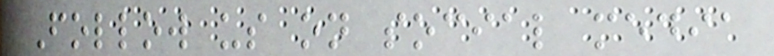Follow us on social media
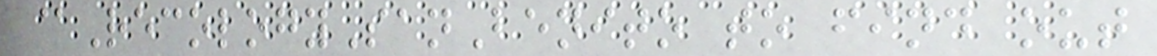@RecologySanBenito to find out
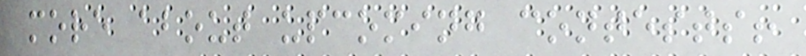more about upcoming contests!
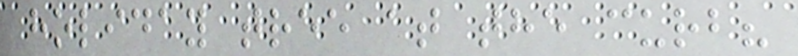holiday tree at the curb?
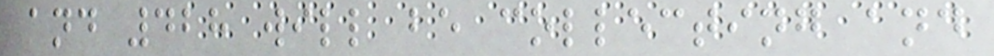and 428 will be collecting and
